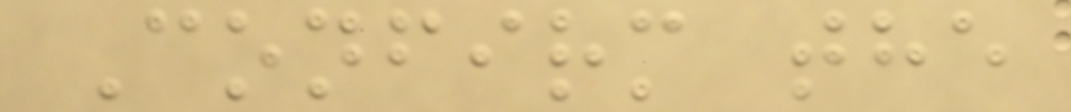Confirm the
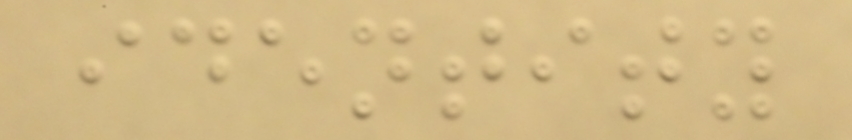identity
